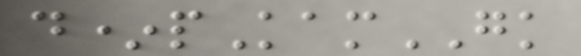d*pKamGK
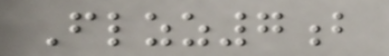Flzz7b
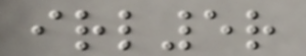irl5r
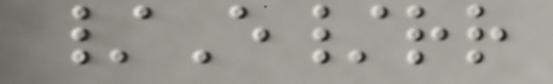/E/rr
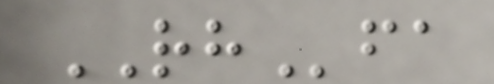RHfa
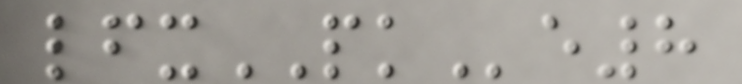lfxPKe8
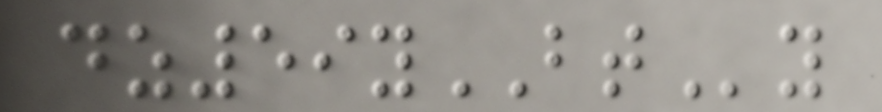dz59yBTy
